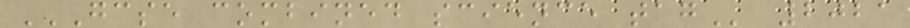GCSE COMBINED SCIENCE TAG 2021
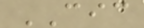CIC
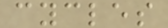cycles
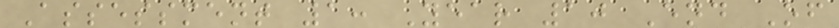Assessment 1: Year 10 End Of
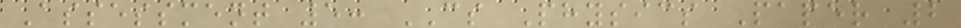Assessment 5: CS Physics Paper 2
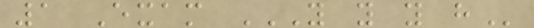1 Exam Y Y Y H
